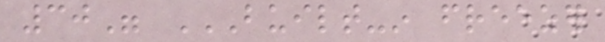30" BUILT-IN FREEZER
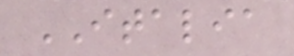ITALIA
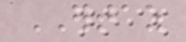ERTAZ
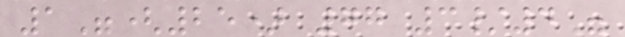1"(25) 77 3/4"
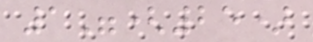1"(25)
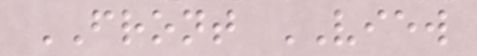FRONT VIEW
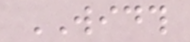WIDTH
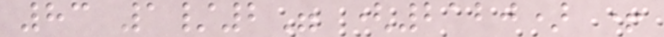83 1/2" (2120) +
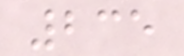235
